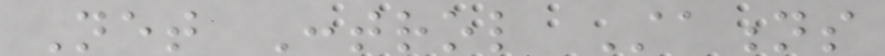Net Control Stations
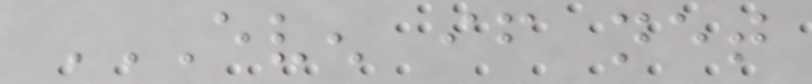EVEN IF NET
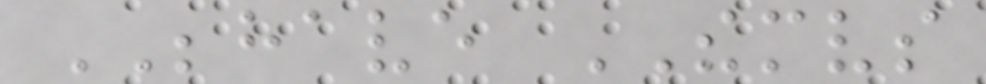BEHAVE THEMSELVES
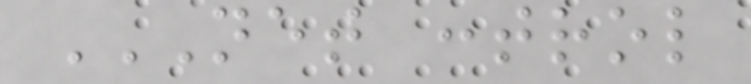NET CONTROL
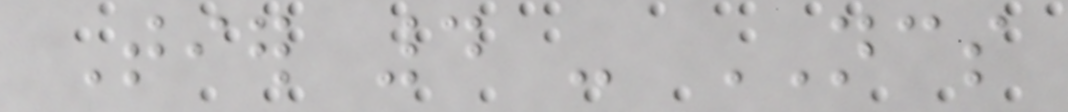Tier 4 - NCS
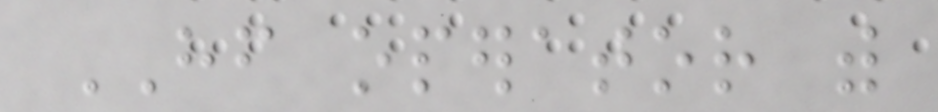HF operator with
